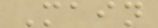Main
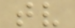tv
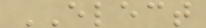ELECT
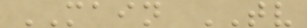MAIN TV
